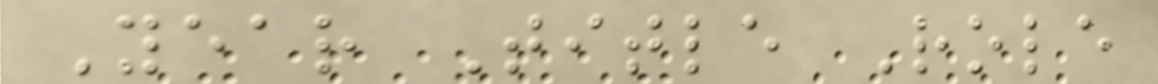Year Title Role
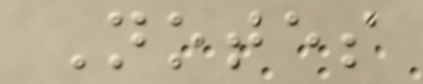Notes
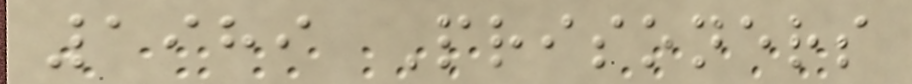1989 Prisoners
